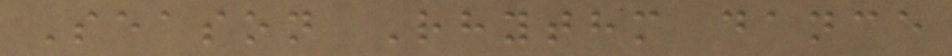Season Rhythm dance
